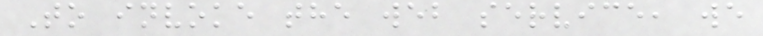To invoke the web service, we
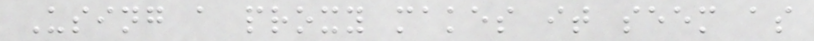Using a proxy makes it seem as
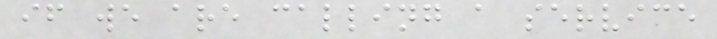if we are calling a service
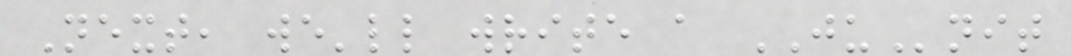Next, we'll write a JUnit
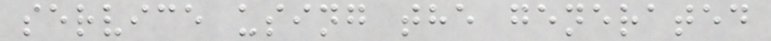service using the generated
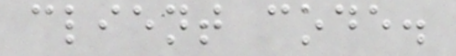client code.
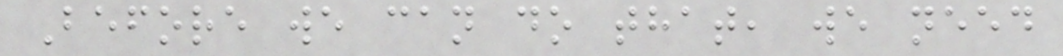Before we can do that, we need
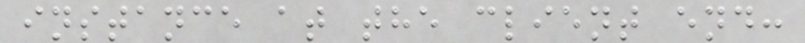instance at the client end:
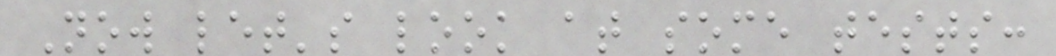Now let's look at some tests:
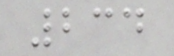234
